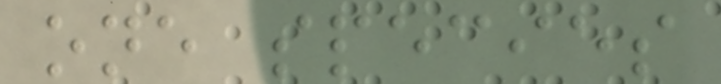one species
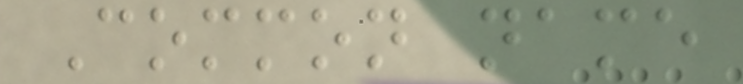Common name
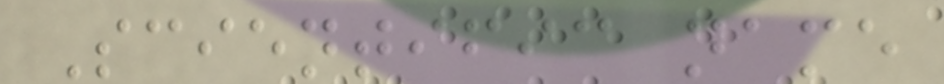Scientific name
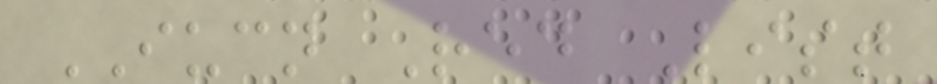IUCN Red List
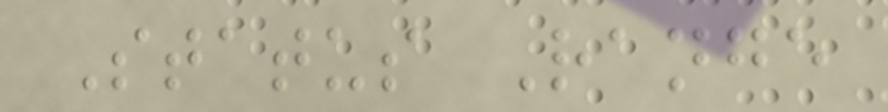Status Range
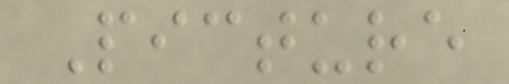Picture
